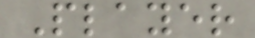Player
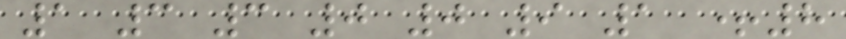1 3 3 0 0 9 1 +8
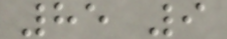85 9
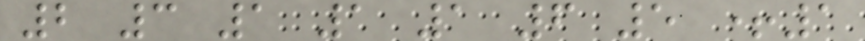2 3 1 1 1 6 5 +1
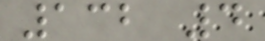132 4
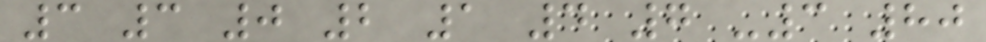3 3 0 2 1 4 7 -3 80
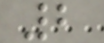2
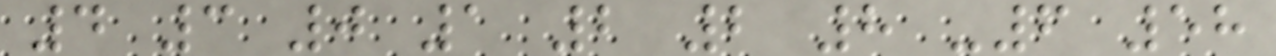4 3 0 1 2 2 8 -6 58
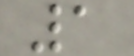1
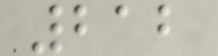212
